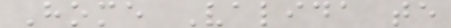Home Valida te
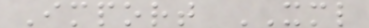Import XML
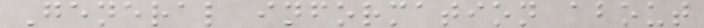General information about
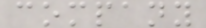company
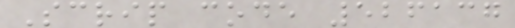Scrip code 526137
